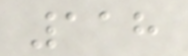118
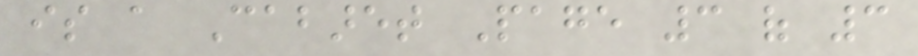is a Cabaret Page 3 of 3
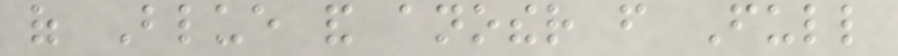of Blue and another from Full
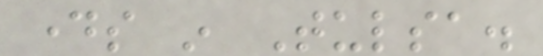days in Tulsa.
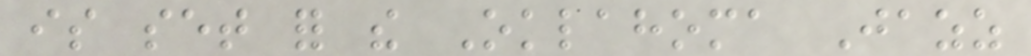is set for the Oklahoma Jazz
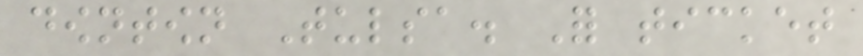downtown Tulsa. For ticket
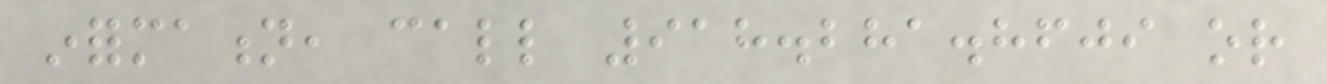information, call 918.281.8609 or
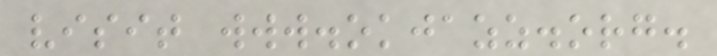visit www.okjazz.org.
